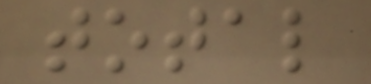total
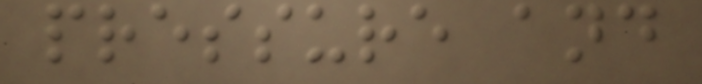pressure and
